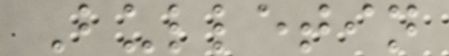Bulletin
